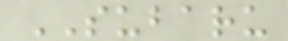SUBARU
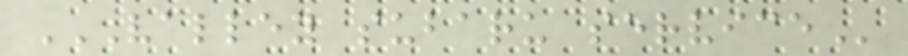VALLEY SUBARU SERVICE
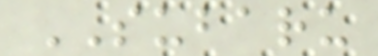SUBARU
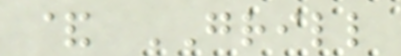& GRILL
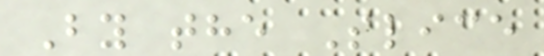By the Slice
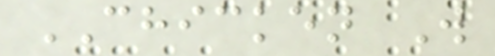CHICKEN W
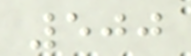500
